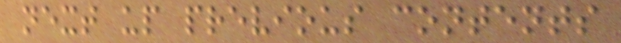next up previous contents
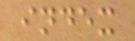index
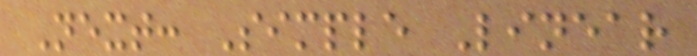Next: Simple Linear
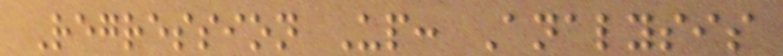Regression Up: Analysis
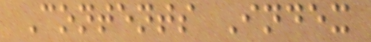Contents Index
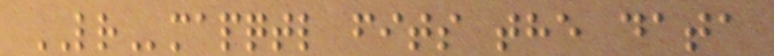LRmapqtl fits the data
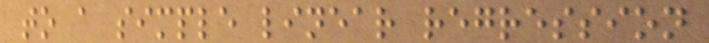to a simple linear regression
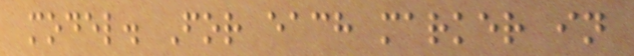model. For each marker in
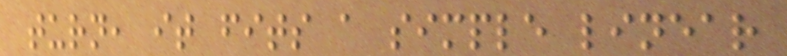turn, it fits a simple linear
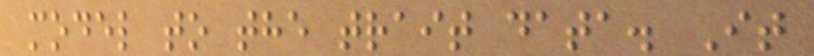model to the trait data. It
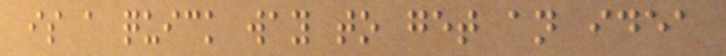is a quick way to get an idea
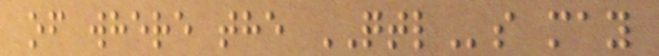of where the QTLs may
